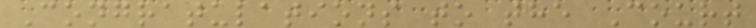Congratulations to the Court
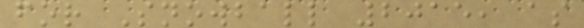for Snowball 2015, as
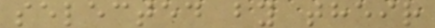selected by their
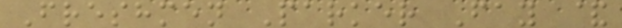Freshmen Parker Fay &
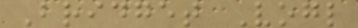Bridget Vogl
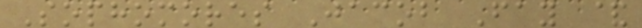Sophomores Jacob Fay &
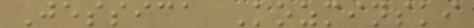Jessica Kozminski
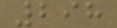298
